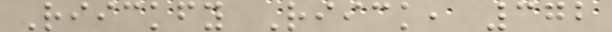Riickfy Riick, 372
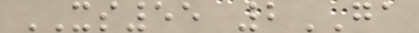XS55 2GA
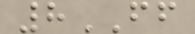8FF
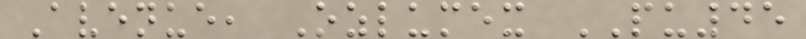Avenue, Ozlumex PU45
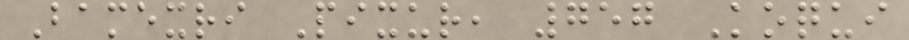Bamexri Pixur, 757 Koqui
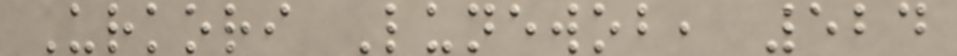Urkori Lunewob, 524
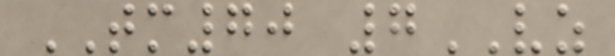TM70 7VZ
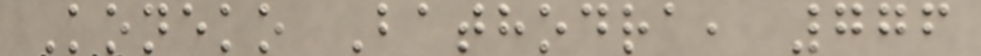Koneko Bathodra, 776
